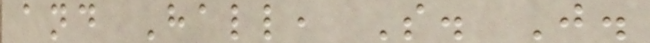and Hall, S. J.
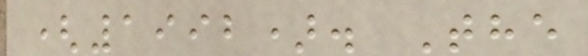(1992). The
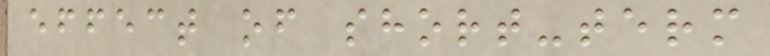effect of short-term
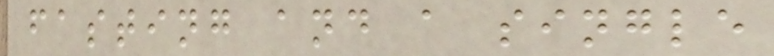fasting and a single
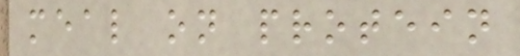meal on protein
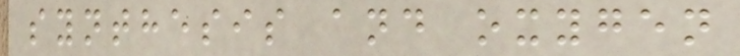synthesis and oxygen
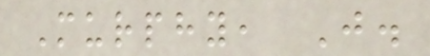Murphy, J.
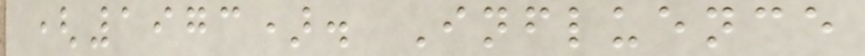(1973). Influence
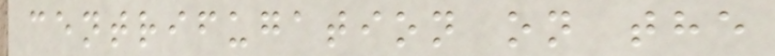centrifugation on the
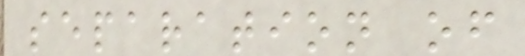separation of
